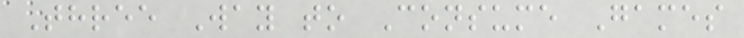Three Way to Consume Games
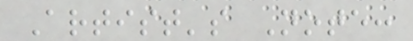Artist's Note:
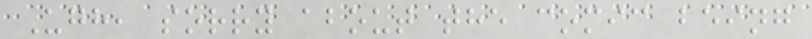Ugh, sorry about the comic being
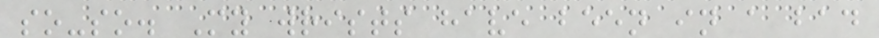so-so. My wrists have been in a bad
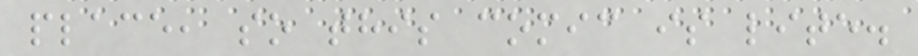place, so this comic is lite.
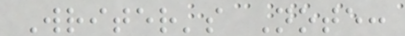Writer's Note:
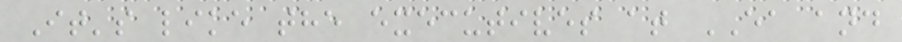It's like the executives at EA and
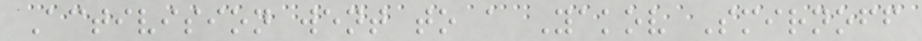Activision went to a Yakov Smirnoff
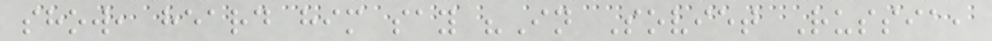show, heard him say "In Soviet Russia,
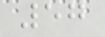57
